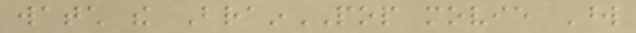watch the BrainPOP movie Word
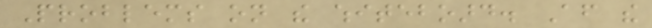Problems on the whiteboard. After the
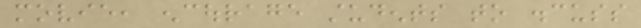movie, encourage students to discuss
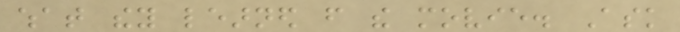what they learned from the movie. Ask
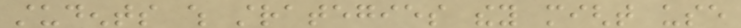students which strategies they might use
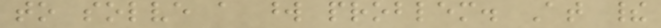to solve a word problem. At their
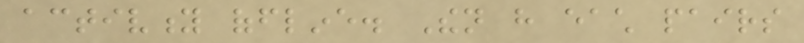activity offline. Then have each pairs
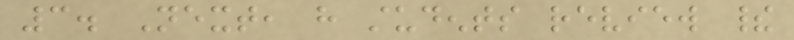3. Next, have students review their
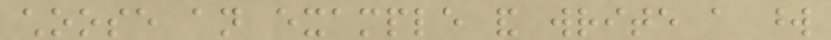choose an example and write a word
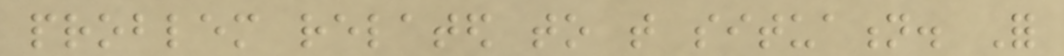problem related to that situation. For
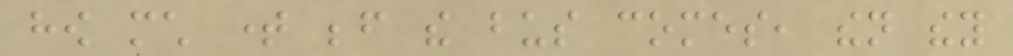how much time before the bus comes, then they
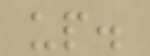up.
